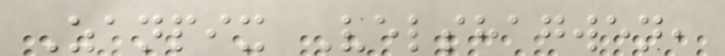Zanpix Velshagwen,
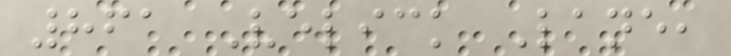861 Velick Lane,
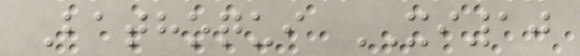Bathoqui XI10
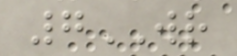7WR
